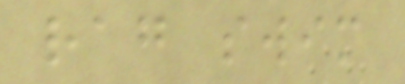rag swim
